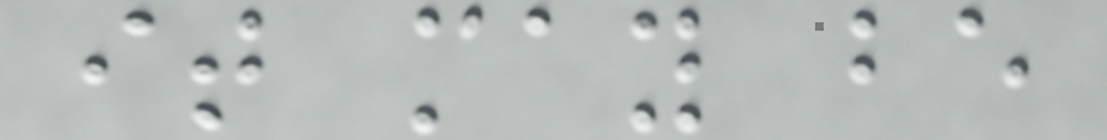it may be
